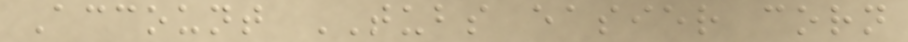Account TUBS easier corn
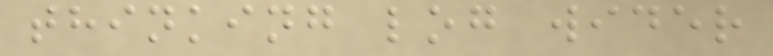thinking log wider
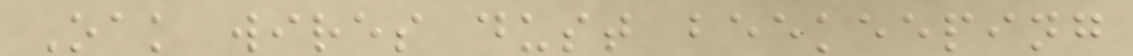Oak wires dust beekeeping
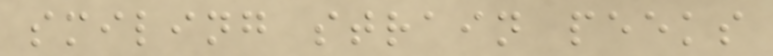smiling strain peeks
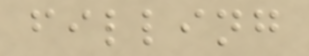filling
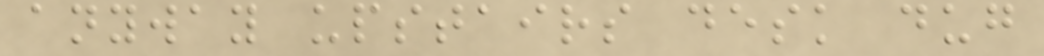anyway upstairs desk dug
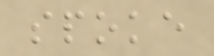spoke
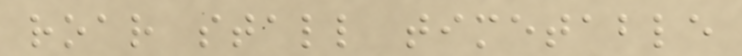roar stall timetable
